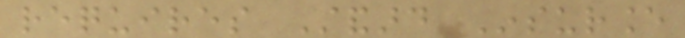requires Standard Insurance
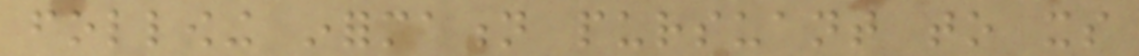following information pursuant to its
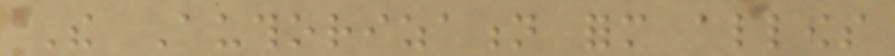The Authorization form allows
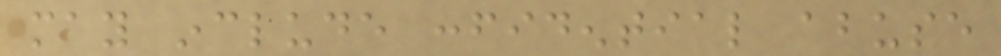may include confidential abuse
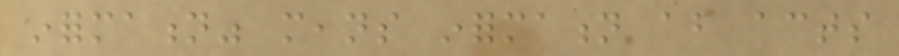information" means information about acts
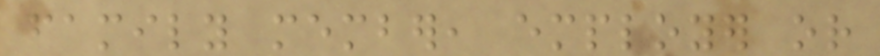family member, employer or
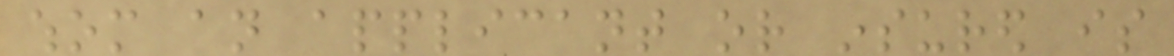whom an applicant or insured is
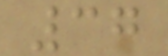37
